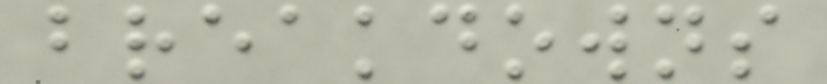breakdowns
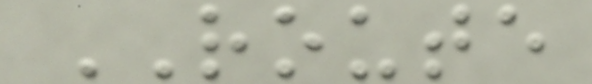ROUTE
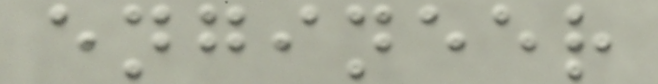engineer
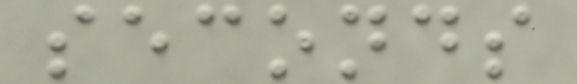seconds
